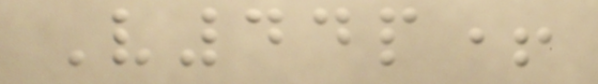V44p+
